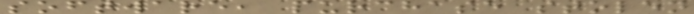software, purchase stolen
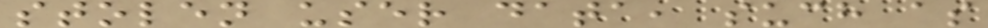stolen user data, such as
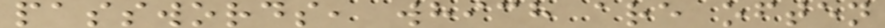passwords, which are often
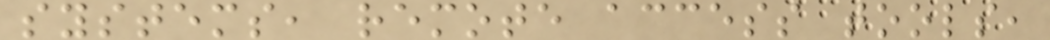systems, remote access tools,
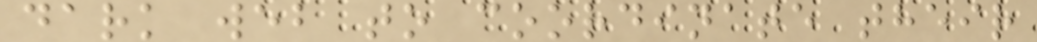dark web to coordinate their
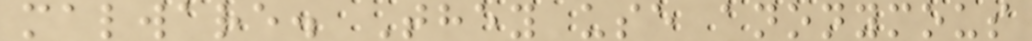malware. They use anonymous
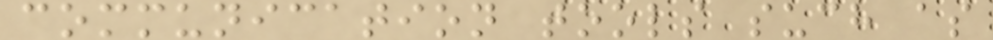communication tools such as
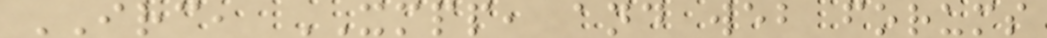IRC, XMPP, and web forums
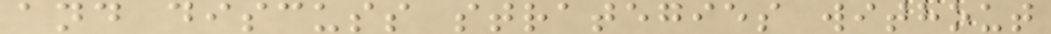and discuss strategies without
